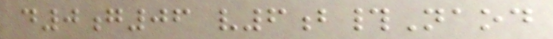d0g06 v6b#Naod
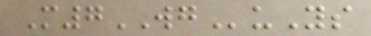M7WGuYs
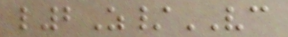l2Z/VC
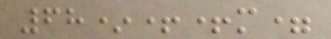68*++m=
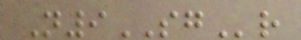N9SGr
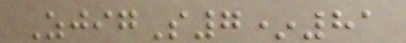ZjigS7*81
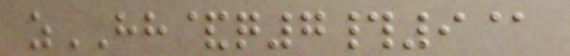zHH&q7#9@
